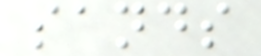sands
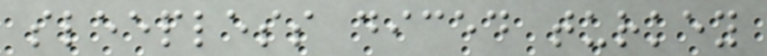sleepless diced turkey
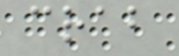crab
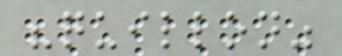"quillon"
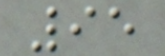95
